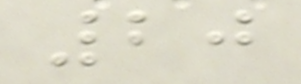20
